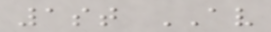1st AV
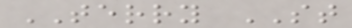TERRY ST
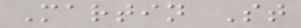Martin St
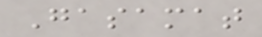Gasamat
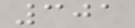301
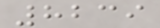8239
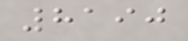8190
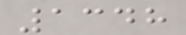1348
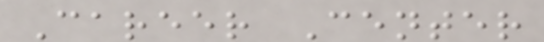Career Center
